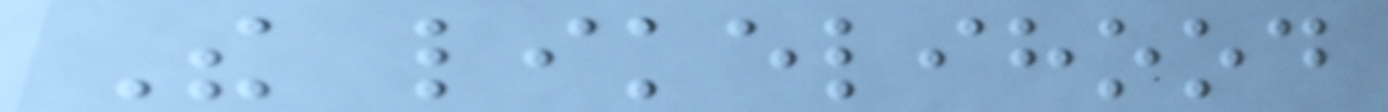The likelihood
